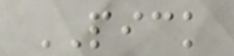PICK
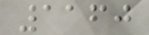1160
